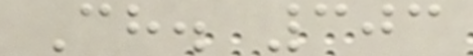Ch. 303
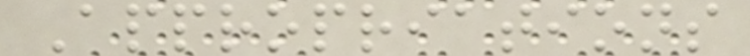Appropriations
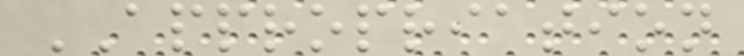APPROPRIATION
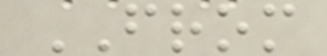FROM
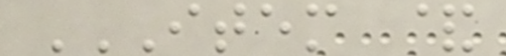ITEM &
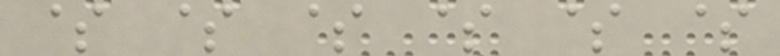$ $ $ $ $ $
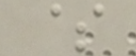$
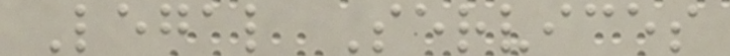Legal Services
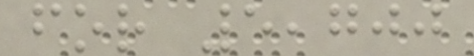for 5,700
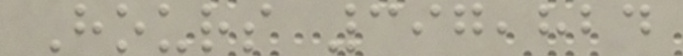Hours 397,824
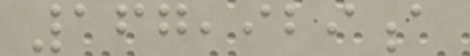167,929a
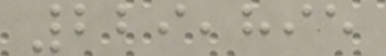229,895
